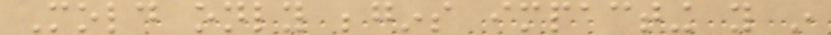Mold only begins impacting you in
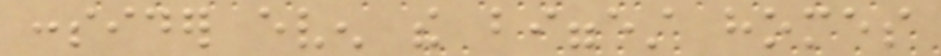consider even the biggest homes
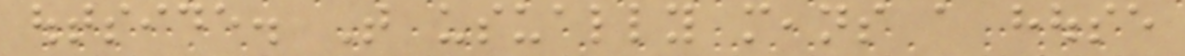outside. That usually means a house
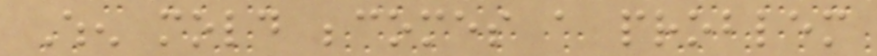When mold becomes a problem
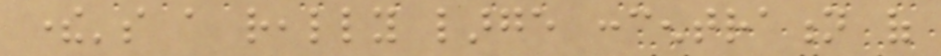there's a really large concentration of
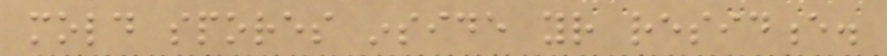mold spores inside your residence.
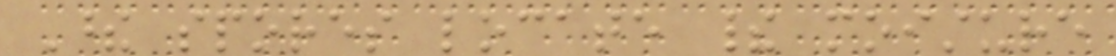These spores locate their moisture
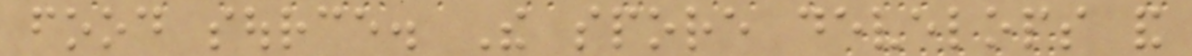food source. The spore develops and
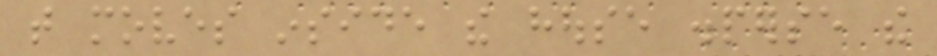that moves inside the house disperse the
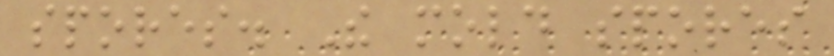spores. The mold spores
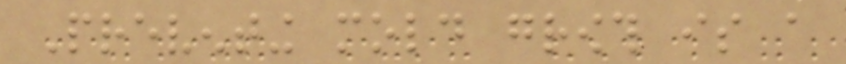Preventing mold growth is a
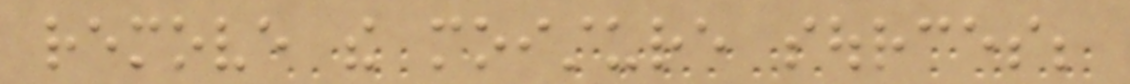remove the moisture sources;
